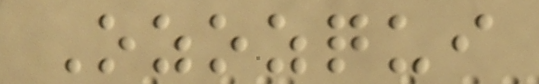Ozozqui
